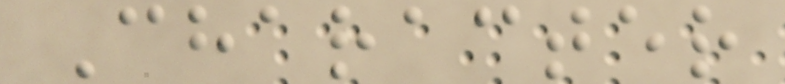Character
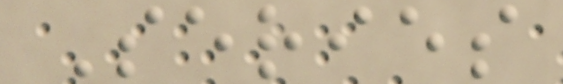Series
